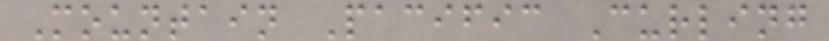Mountain Pacific Curling
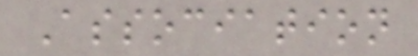Association
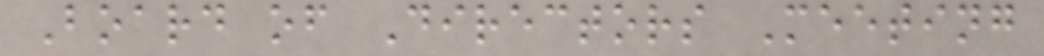Board of Directors Meeting
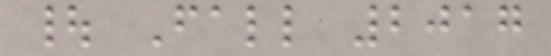| Fall 2017
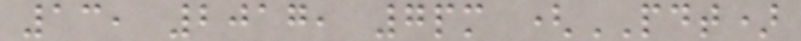13, 2017, 7pm (PDT)
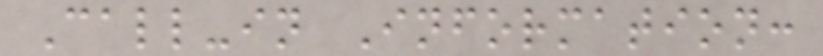Call-in Information:
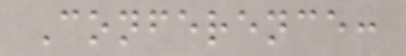Conference:
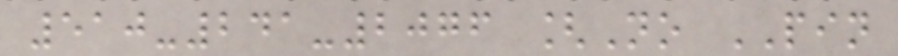510-241-2076 [No PIN
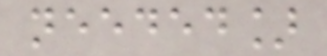needed]
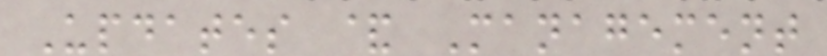Updates & Management
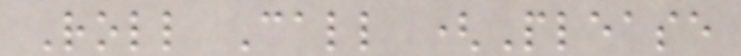Roll Call (Please
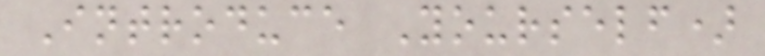Introduce Yourself)
